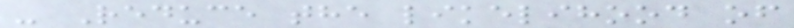- Reduce the likelihood of
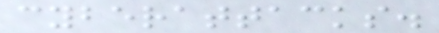cyberattacks.
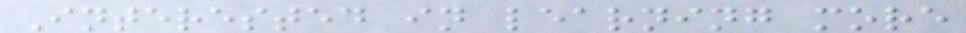Interested in learning more
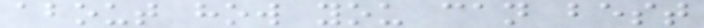about how you can best
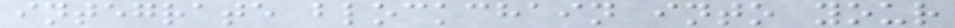integrate blockchain into your
